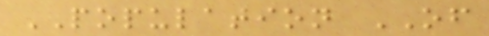POPULATION OF
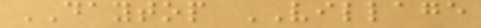DAYTOP VILLAGE
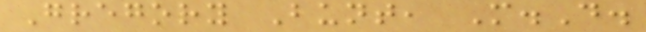Gregory Bunt, M.D.
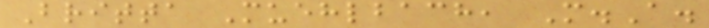Britta Muehlbach, M.A.
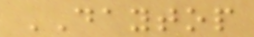DAYTOP
